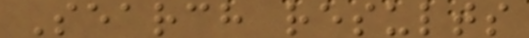Search results
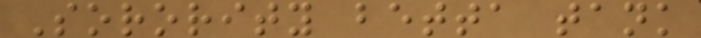Sorority betta tank
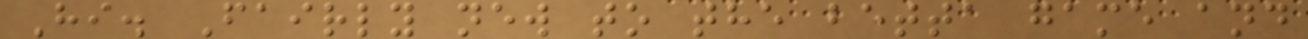Hi. Fairly new to the betta game and
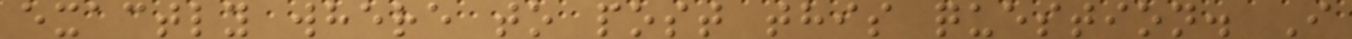exactly where to post this question. I
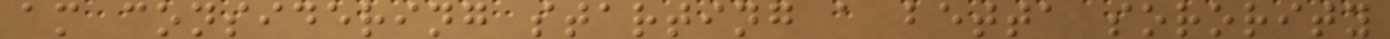am considering starting a betta sorority
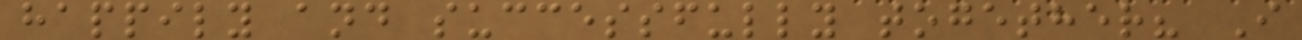happily and successfully together? I
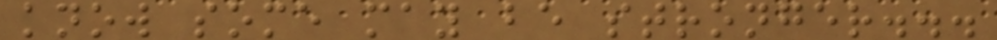know some may be stronger...
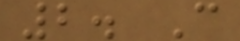2. C
